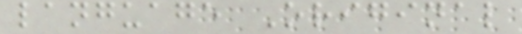language Original
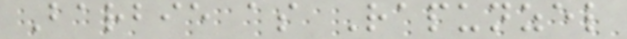Barbie as Rapunzel
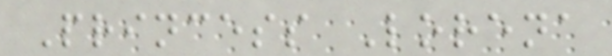Princess Lorena
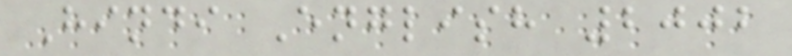Hindi English 2002
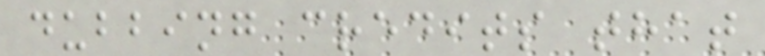dubbing credits that
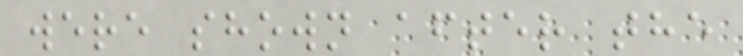were shown after the
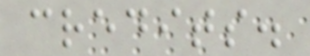credits.
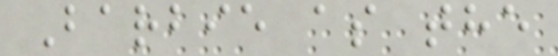Barbie as the
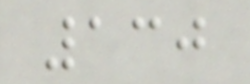130
